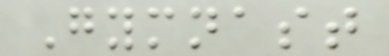Gymnast
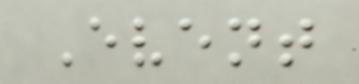Event
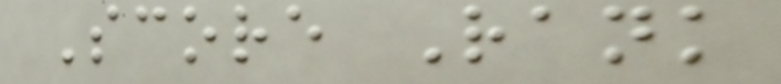Score Rank
